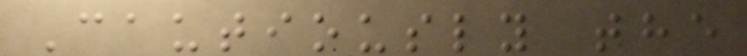Cautiously the
